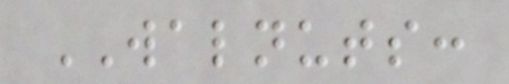WALNUTS:
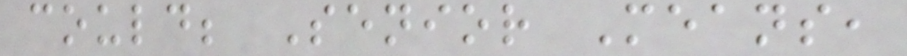could; Senior Means,
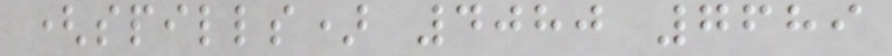(spills) 4080 7689
